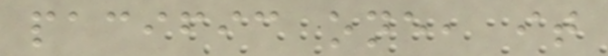pacific one, it
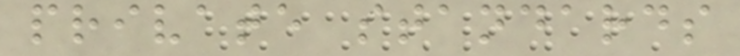private standards
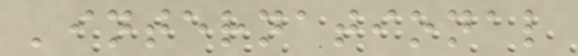'international
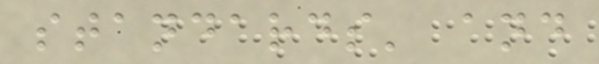standards' and
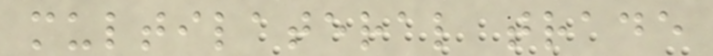multilateral trade
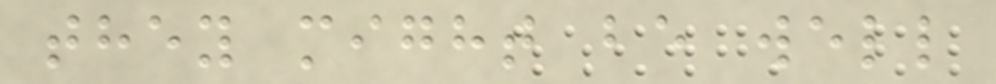they might be well
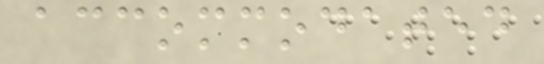accommodated
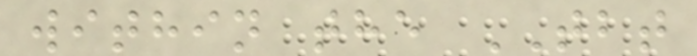within the TBT
